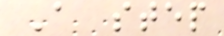A step
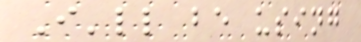I'll be using
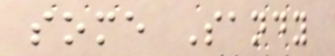some Sandy
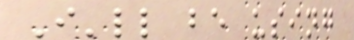I'll be using
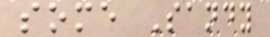some Sandy
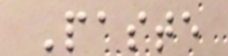Paste
